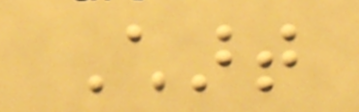Chart
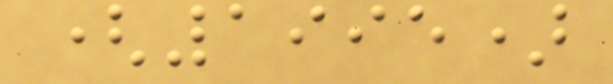(1995)
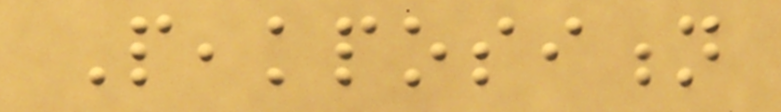Peakposition
